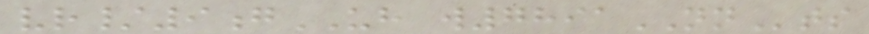vr/9gUH w7891NNts
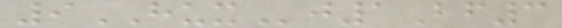9HUXj1Bf3
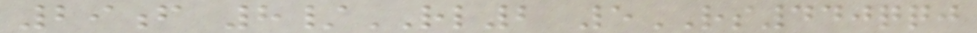29f 8/RL2 5RS440qqj
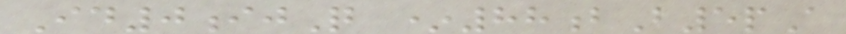Id0ijQ *88bB5pA
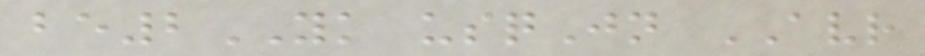be2YK usqJn AVR
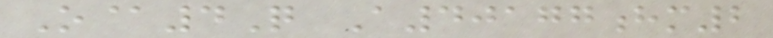O@4Q A40177hm2
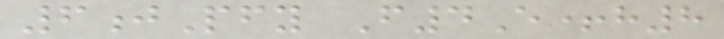6jPfy F4E+h8
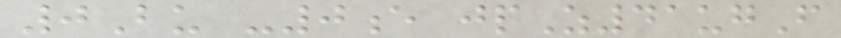0Bu -0e jpZ41ugF
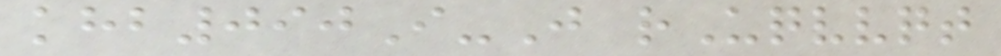khb090I-J rUqvvqt
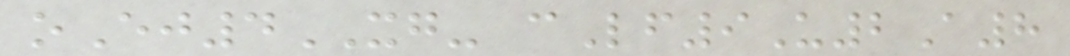oEj4XG- cLf9U2A8
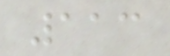113
